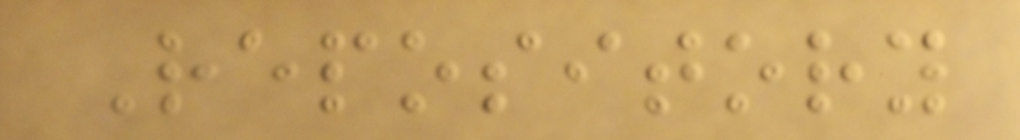Repository
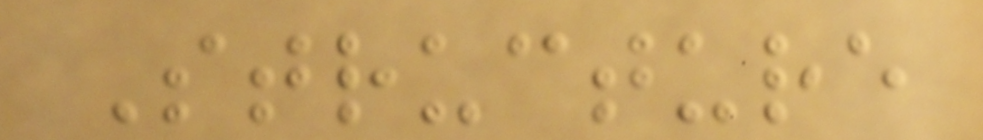Structure
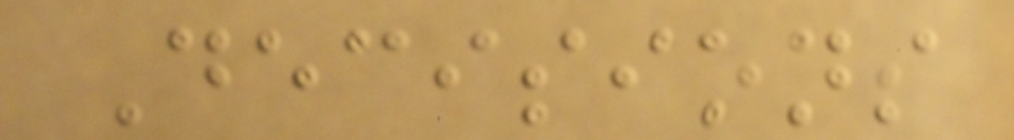Decisions
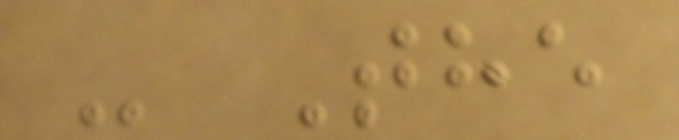- The
